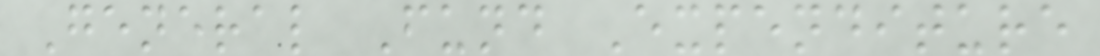General Fund Expenditure
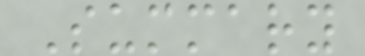Summary
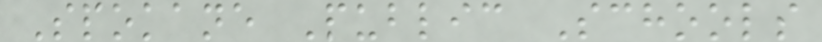Spokane Public Schools
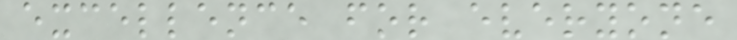excellence for everyone
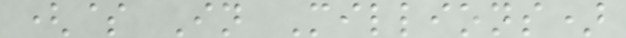($ In Millions)
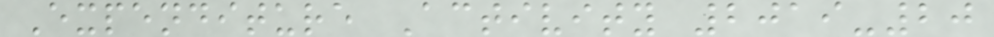Expenditure Activity 2019-20
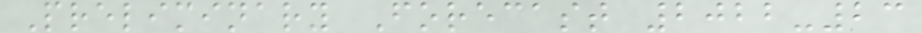Preliminary Forecast 2022-23
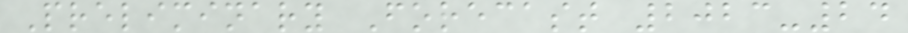Preliminary Forecast 2023-24
